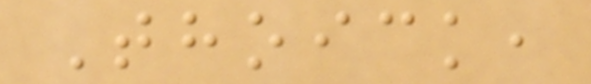Thoick,
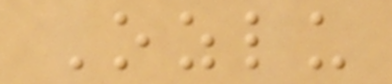Ozlu
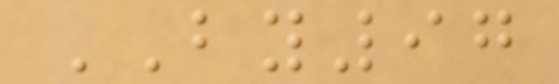BY97
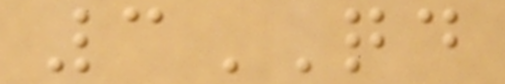3QD
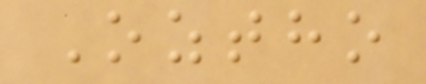Oztho
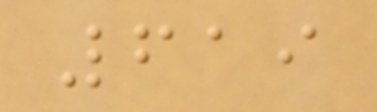619
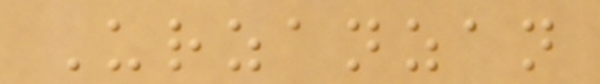Urzanzan
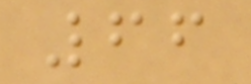66
